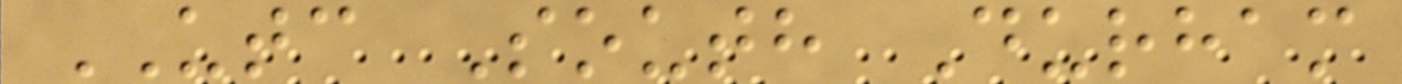UTC South Durham
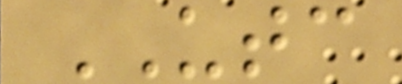UTC
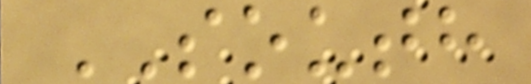SOUTH
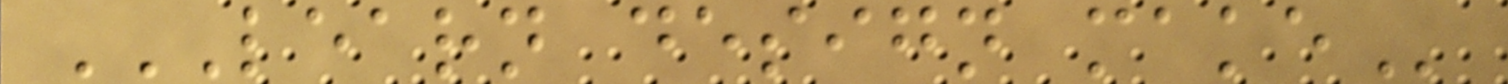LEARN DESIGN MAKE
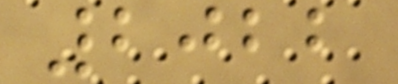2022
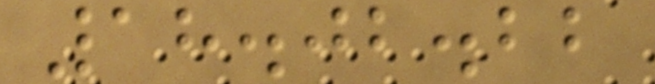18.02.22
